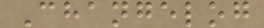Changelog
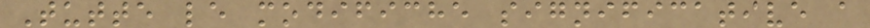Tutte le modifiche significative a
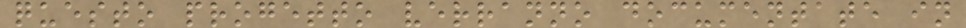questo progetto verranno documentate in
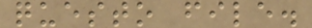questo file.
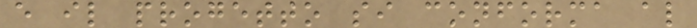e il progetto si conforma al
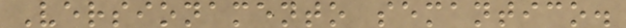Versionamento semantico.
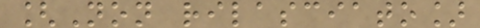[Non rilasciato]
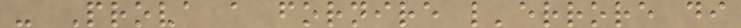- Prova a fornire l'errore di
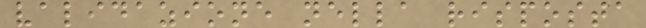validazione nella risposta
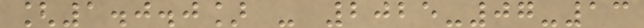[1.0.0] - 2025-07-13
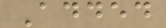Added
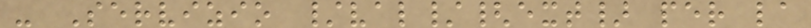- Servizio /val/{ext} per la
